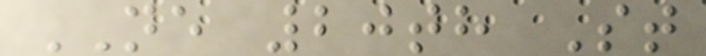NE 20th St
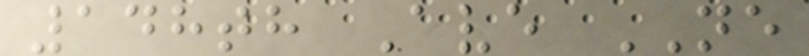148th Ave NE
